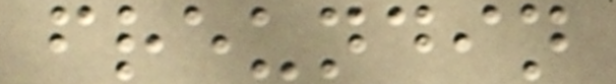freundin
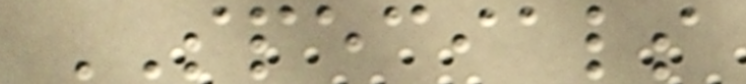SPECIALS
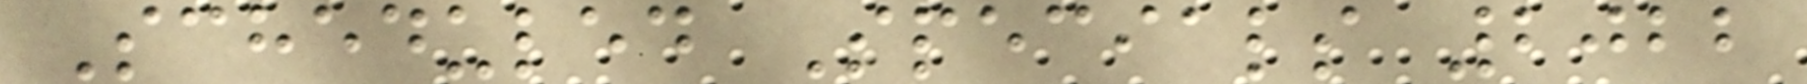Scheduled Specials 2022
